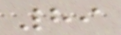89
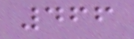466
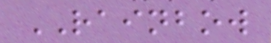RAINBOW
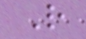R
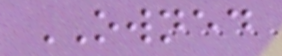OWNED
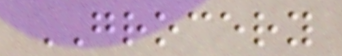GROCERY
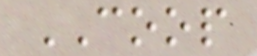COOP
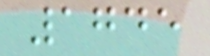1745
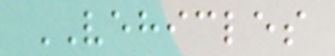VEHICLES
